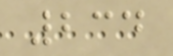234
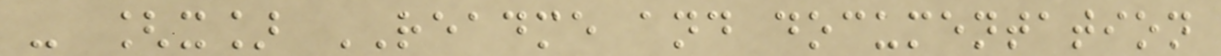- [x] README and documentation
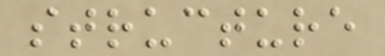structure
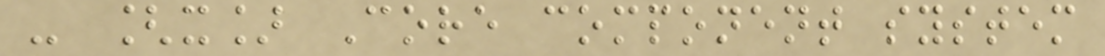- [x] Core component system
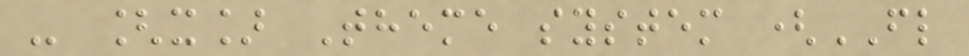- [x] Theme system (FL
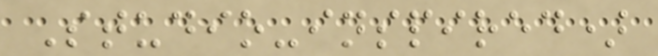Studio-inspired)
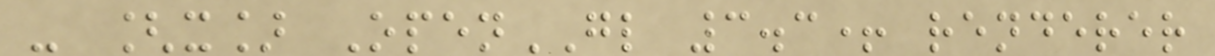- [x] OpenGL 3.3+ renderer
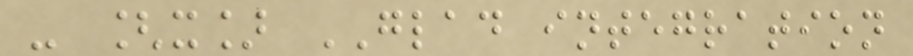- [x] GLAD integration
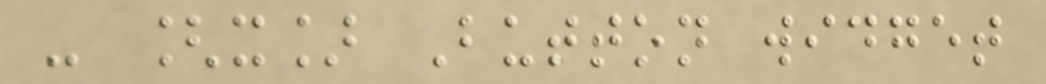- [x] Button widget
